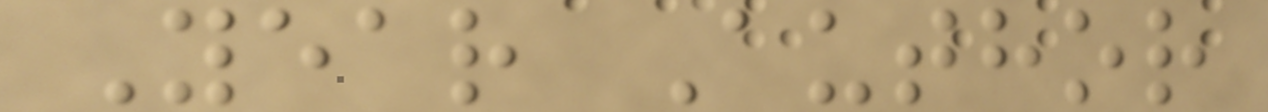Year Author
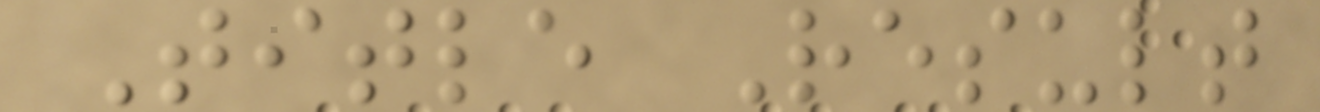Title Result
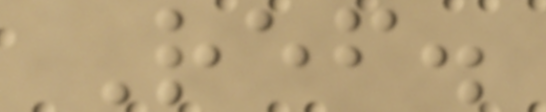Ref.
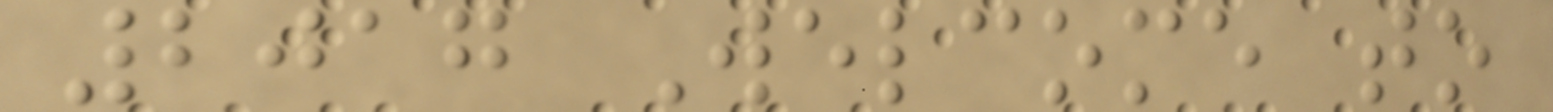2017 Welcome to
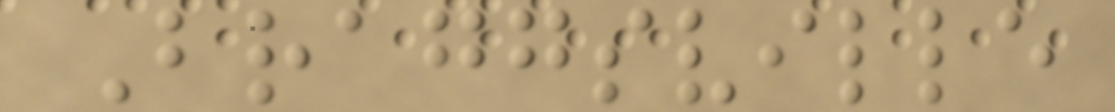Braggsville
